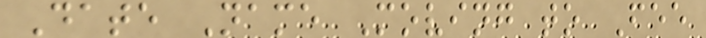Date Name Moving to Fee
